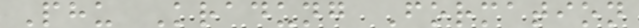Phu Kradung Formation
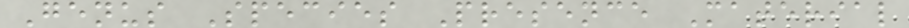Genus Species Presence Material
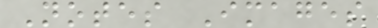Notes Images
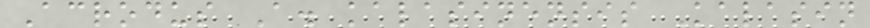Acrodus A. kalasinensis Kalasin
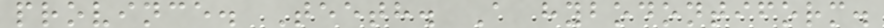province. Teeth. A hybodontiform.
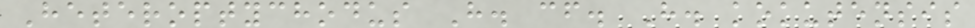Heteroptychodus H. cf. H. kokutensis
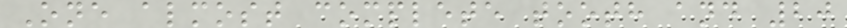One almost complete tooth and 20
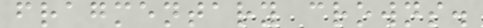fragmentary crowns.
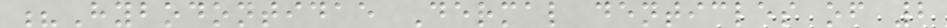?Hybodontidae Dermal denticles of 2
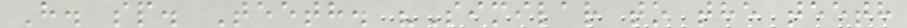H. sp. Teeth. "Similar to the teeth
